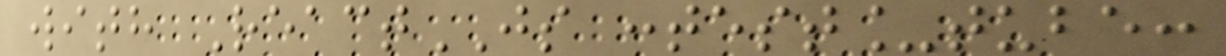with ReactJS :test_tube:
